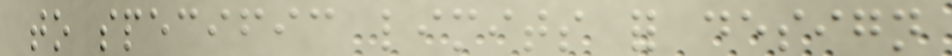to specific limits for design
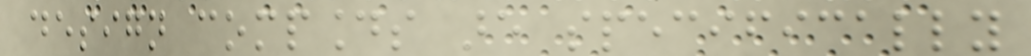design compounds are specifically
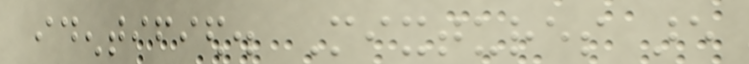identified. Mixtures are
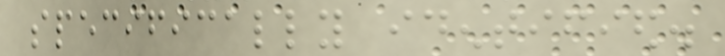specifically identified.
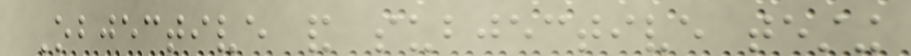Objective and subjective testing
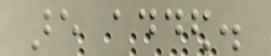are added.
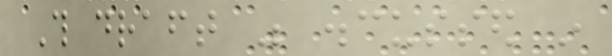This draft was discussed in
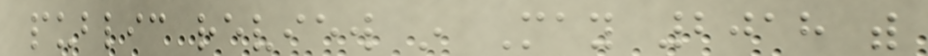public review in May 2018 with
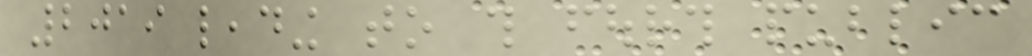2019 leading to this fourth public
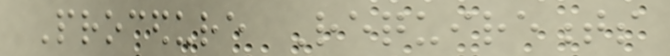Procedure Requirements
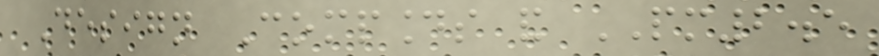Design Compounds and PM2.5
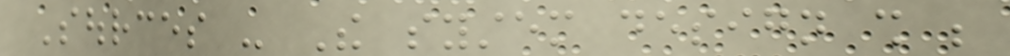Sources - The system design shall be
